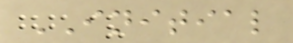INITIAL
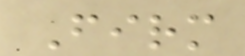Firm
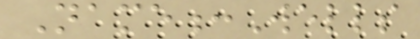Name:Wells
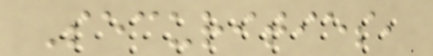Securities,
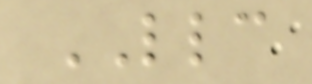LLC
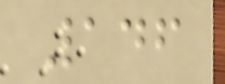146
